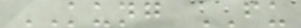KUNG FU
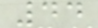44
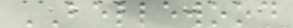BELLEWOOD
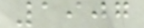1907
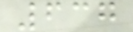637
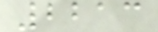2213
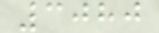3080
